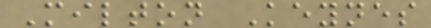Milton Keynes
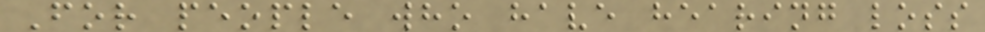For people who have hearing loss
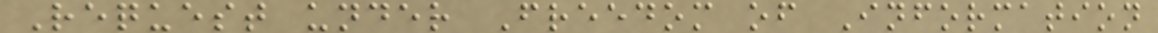Request under Freedom of Information
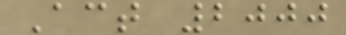Act 2000
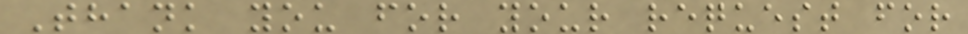Thank you for your request for
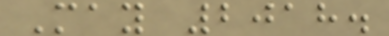May 2018.
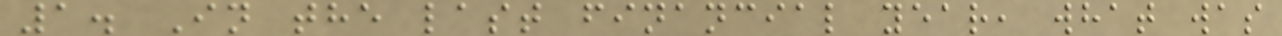1. In the last financial year, what was
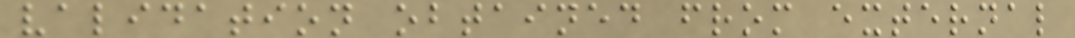validation obtained from external
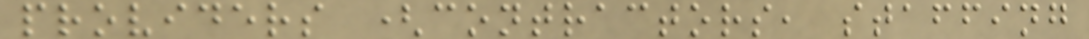providers (contractors, staffing
